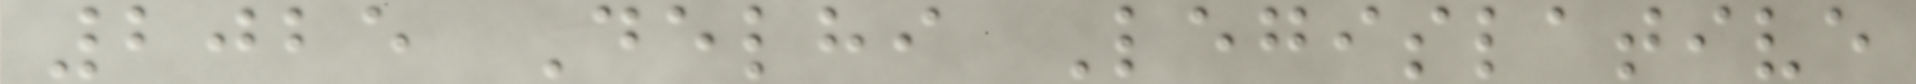2025 Delhi Legislative
